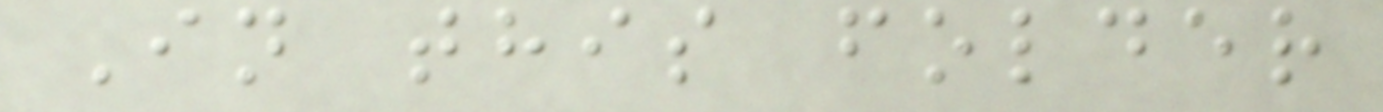In this folder
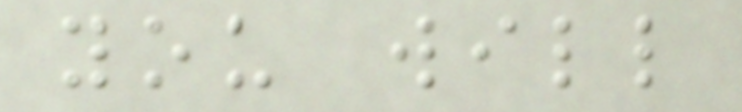you will
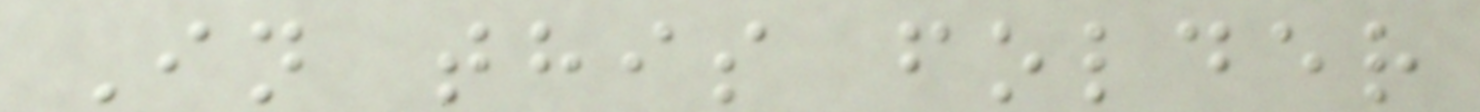In this folder
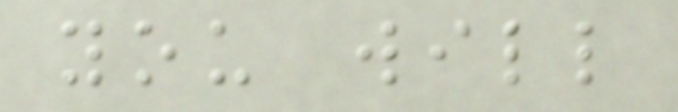you will
